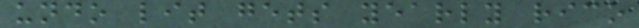undo lit gets yearly rico
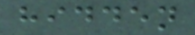hidden
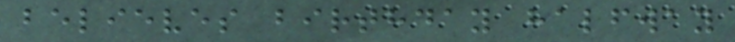believes birthday halfway
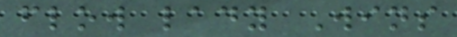flow lady Wins
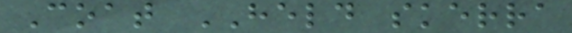Coat HELD skerra
